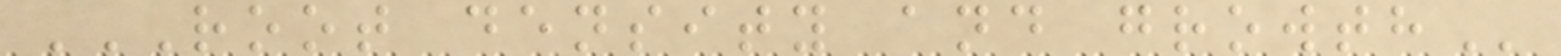ROOT DENSITY AND GROWTH
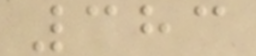383
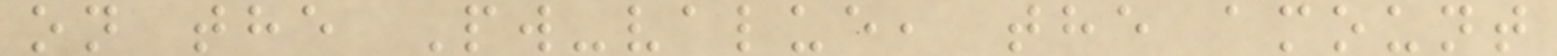on the Pw-value, the amount
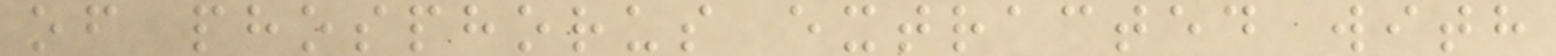of phosphorus extracted with
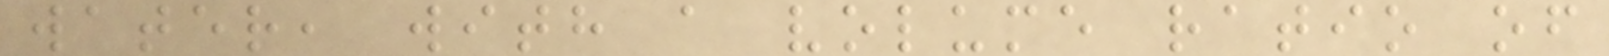water, with a volume ratio of
